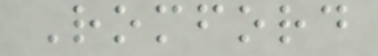Romford
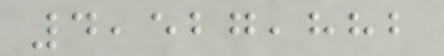4,527,882
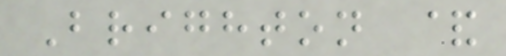Brighton &
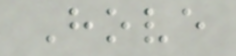Hove
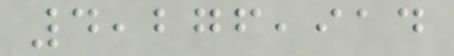4,276,914
